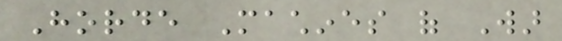Horde Machines of War
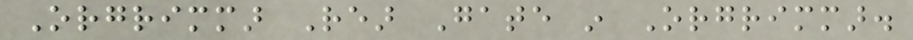Orgrimmar Rear Gate in Orgrimmar.
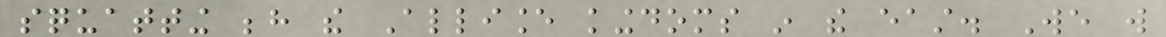squatting behind the Alliance kingdoms in the east. We will
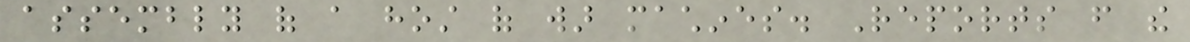assembly of a host of war machines. Reports from the
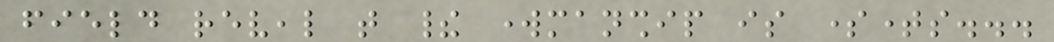field reveal that their workmanship is sometimes...
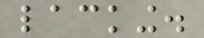lacking.
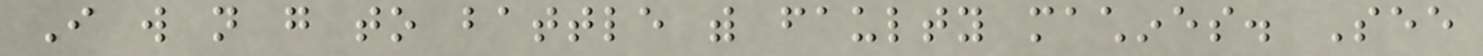I will not go to battle with faulty machines. See
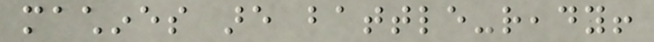machines are battle-ready!
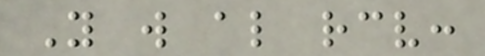You will also receive:
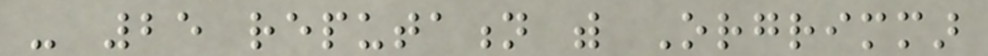- 25 reputation with Orgrimmar
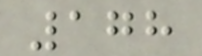178
